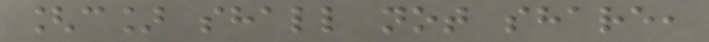[c] shall not share,
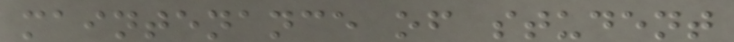maintenance of student
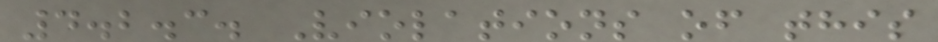4.2.3. Violations of this
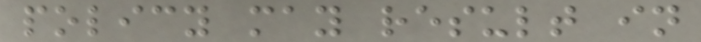policy may result in
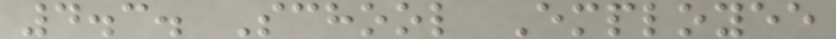4.3. School Employee
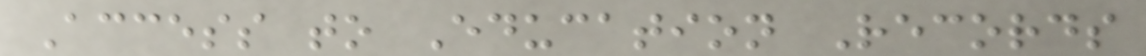Access to Education Records
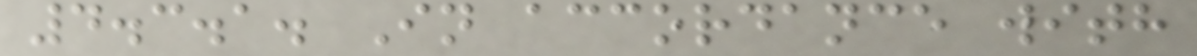4.3.1. In accordance with
